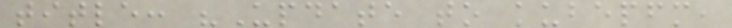title: "Update to kubepfm,
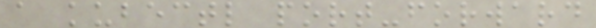a kubectl port-forward
